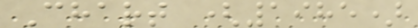Chart (1985)
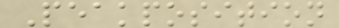Peakposition
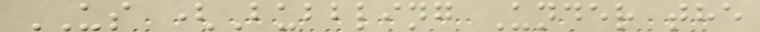US (Bubbling Under the
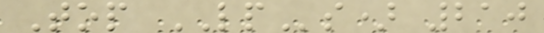Top LPs) 210
